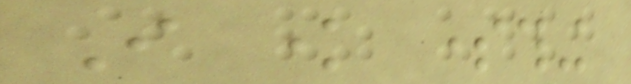I know something
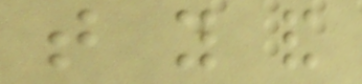that you and
